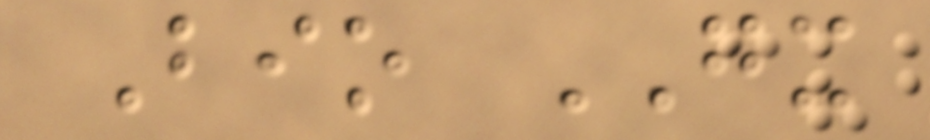Bio GX
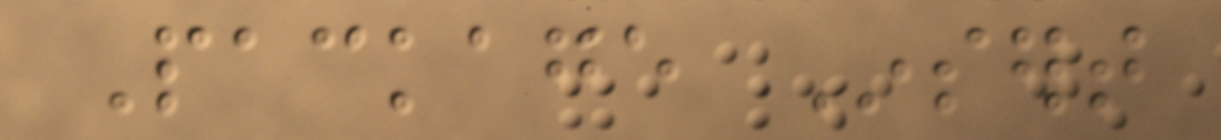Package Insert
